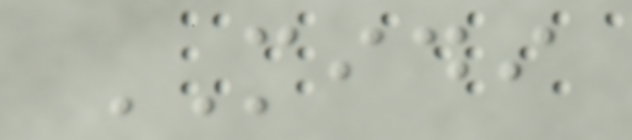MIDI
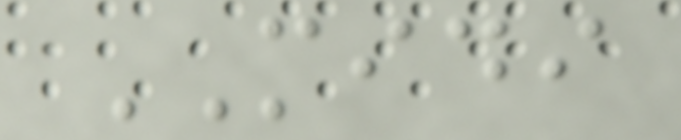MIDI
